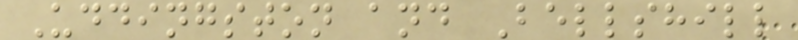Uddingston and Bellshill
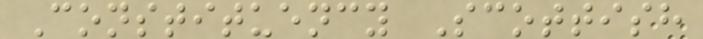Constituency Scottish
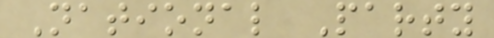National Party
